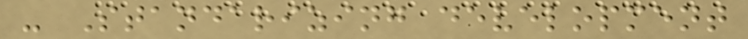- Standarizing development
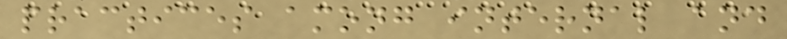practices among internal and
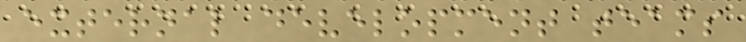external development teams
